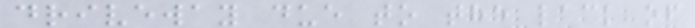driveway due to the lack of
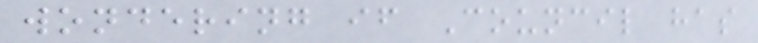wondering if Council has
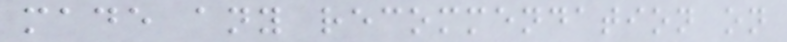made any recommendation on
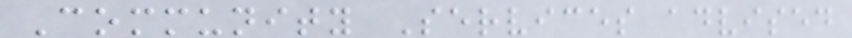Community Services advised
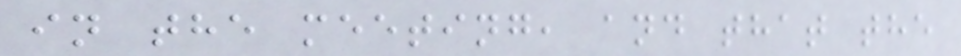in the meeting, and that the
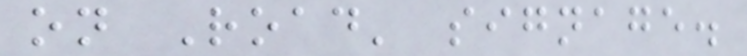on Road' signage.
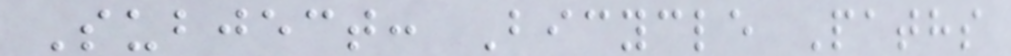Subject: Bicycle Paths
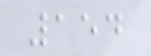154
